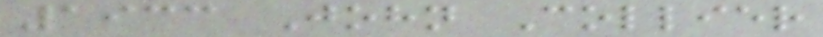1933 John Collier
